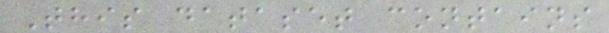This dataset contains
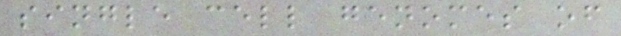single cell genomes of
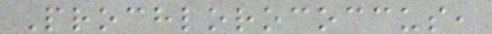Prochlorococcus,
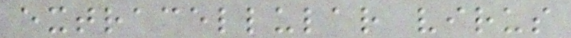extracellular virus
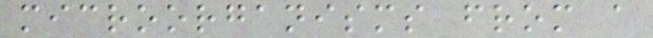microorganisms from a
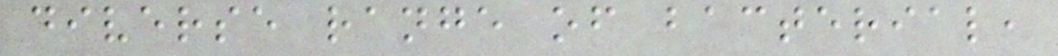diverse range of bacterial,
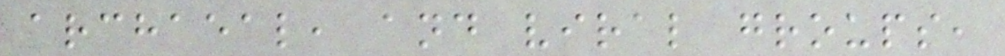archaeal, and viral groups,
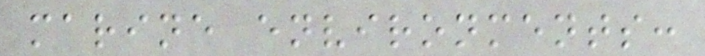marine environments:
